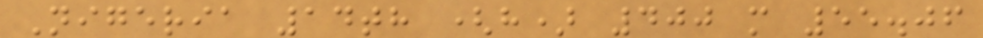Nigeria 14th (h) 400 m 55.06
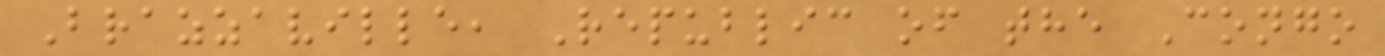Brazzaville, Republic of the Congo
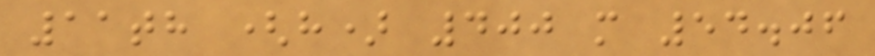11th (h) 400 m 54.06
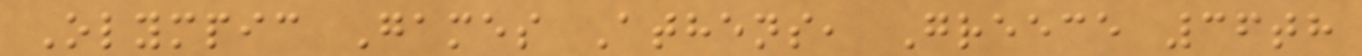Olympic Games Athens, Greece 36th
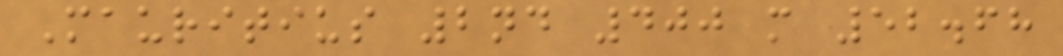Mauritius 2nd 400 m 52.68
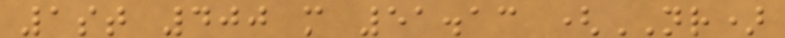1st 400 m 51.13 (NR)
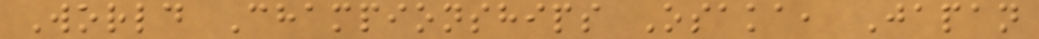World Championships Osaka, Japan
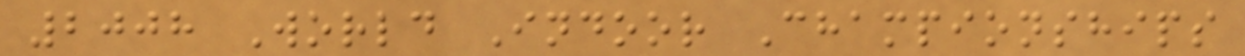2008 World Indoor Championships
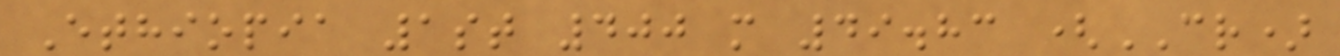Ethiopia 1st 400 m 49.83 (CR)
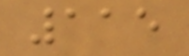115
